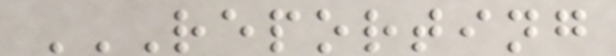REPORTING
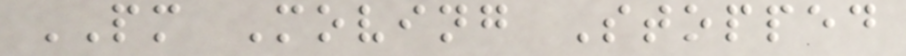PM Moving Stopped
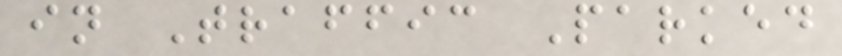in Traffic Parked
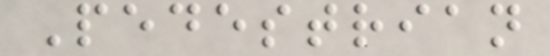Pedestrian
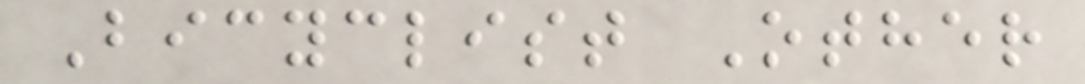Bicyclist Other
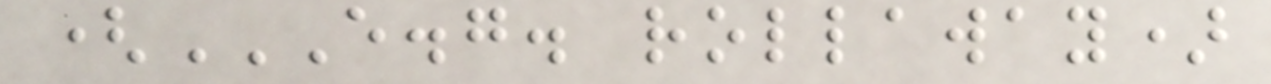(E.G. ROLLAWAY)
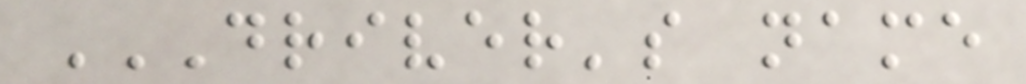DRIVER'S NAME
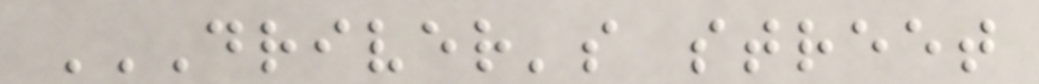DRIVER'S STREET
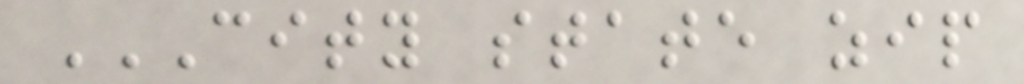CITY STATE ZIP
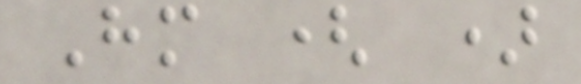Hm ( )
